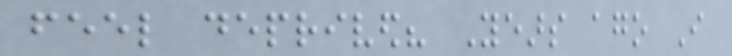feel deprived? Years ago I
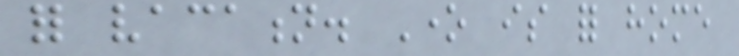for vacation. One is for home
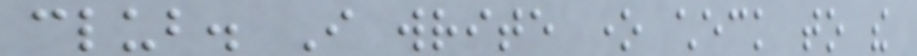club. I write one check to the
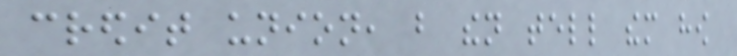credit union, but then tell them how
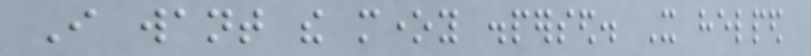I want the money dispersed. It helped
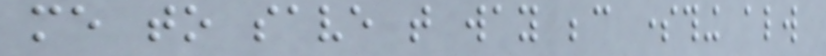me to save that way because something always
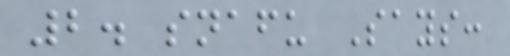2. snafu Says:
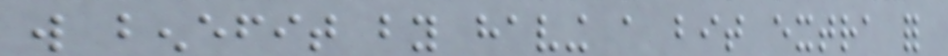will benefit by having a bit extra for
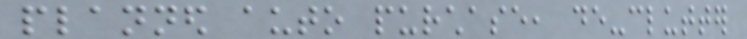planned auto purchase, de-clutter
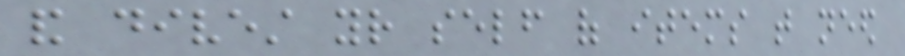and divest your self of items that need
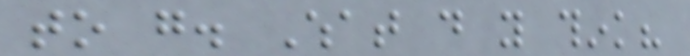to go. What do you think?
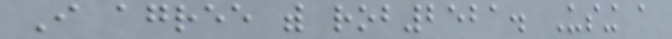I agree with rob2521. Using a
